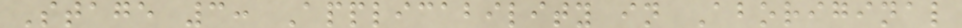Stage 3: Applicability in Aboriginal
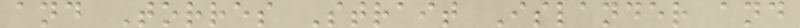and Torres Strait Islander and
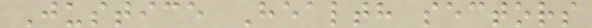Justice Health sectors
